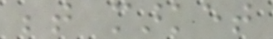between market
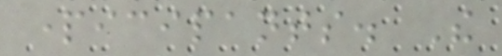participants. The
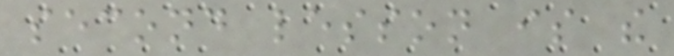second lesson is the
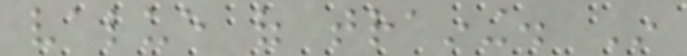value of training. In
